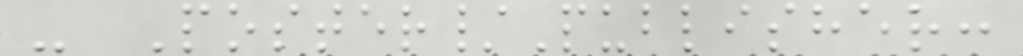- Poster/Publisher:
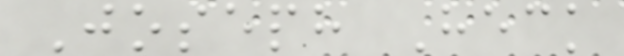Joseph Heck
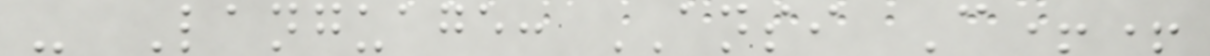- Language: ANSI C++
